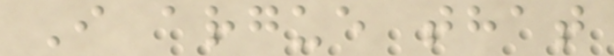I argue that
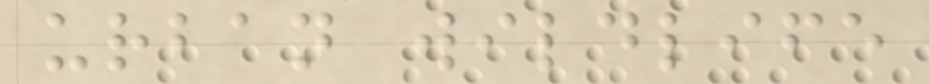urban wildlife
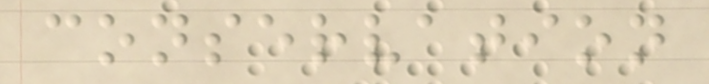conservation
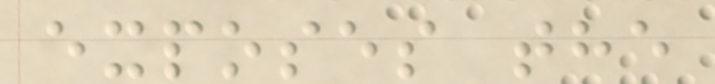exposes the
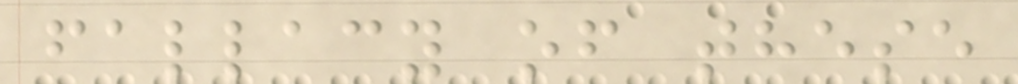fallacy of these
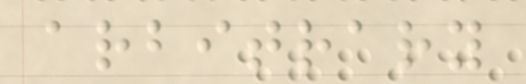arbitrary
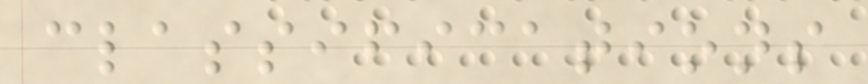classifications
